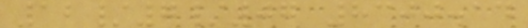12/7/07 8300.14
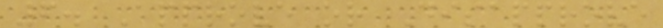6. Approve or Disapprove
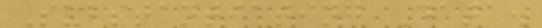Substantiating Data.
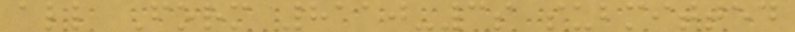all Form 8110-3s submitted
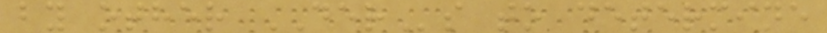by other DERs to determine
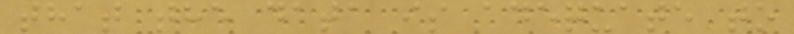that the data is adequate to
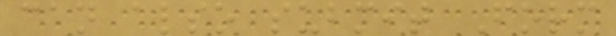can also submit Form
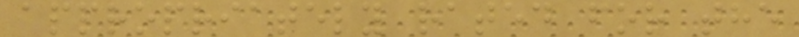appropriately rated for the
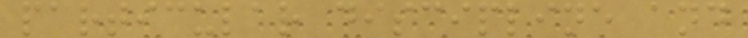particular discipline and
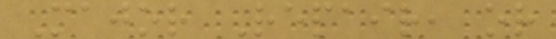Major Repair, or
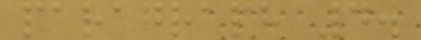paragraph 4.
